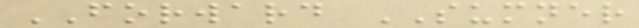FORWARD SUMNER
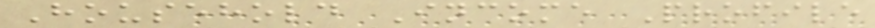Household Income Profile
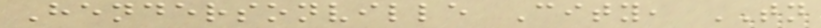Hendersonville City, TN
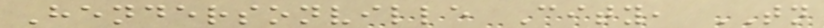Hendersonville City, TN
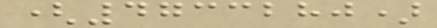(4733280)
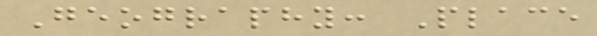Geography: Place
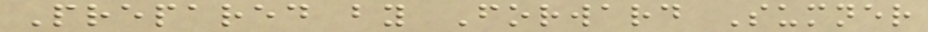Prepared by Forward Sumner
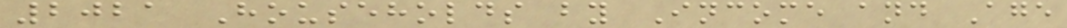2021 Households by Income and Age
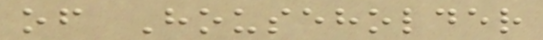of Householder
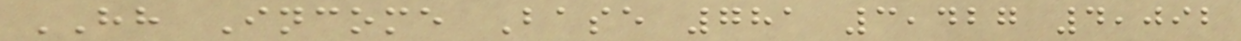HH Income Base 781 3,427 4,092
